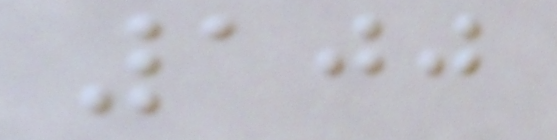100
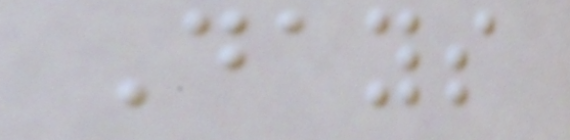Days
